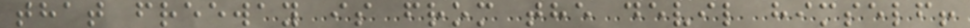that freeway is from the devil himself!
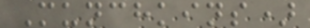Munchkins)
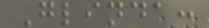Glinda:
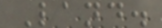Land.
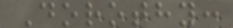Dorothy:
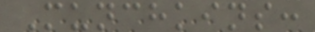Munchkins:
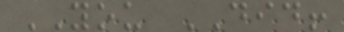YOU DID!
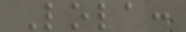Lola:
